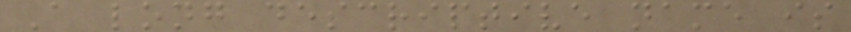A long descriptive name is
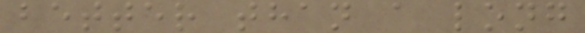better than a long
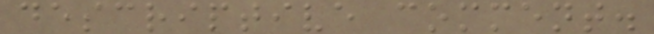descriptive comment.
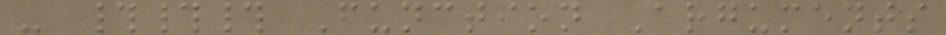- ### Function Arguments
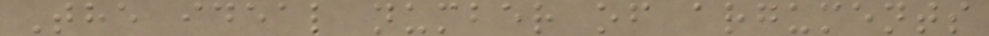The ideal number of arguments
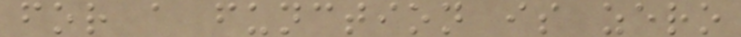for a function is zero
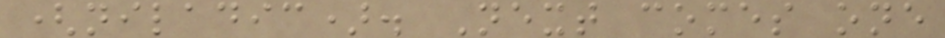(niladic). Next comes one
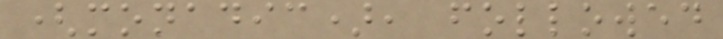(monadic), followed
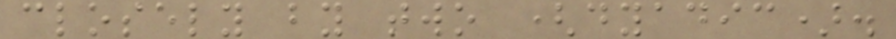closely by two (dyadic).
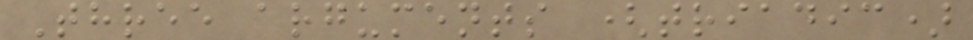Three arguments (triadic)
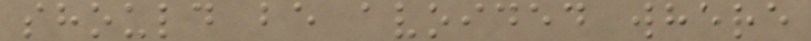should be avoided where
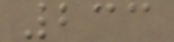233
